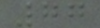77
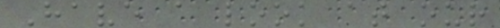Have a look at our
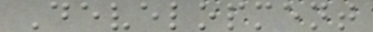Development
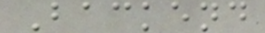Backend
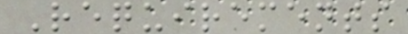Requirements
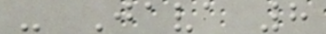- Java 8
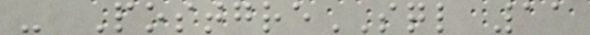- PostgreSQL 11
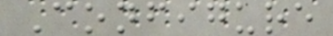Configure
